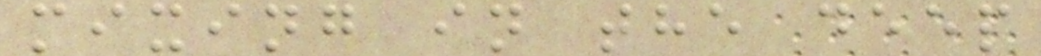mixing in the deep
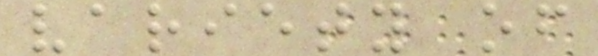variety of
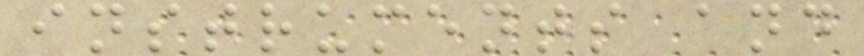instruments and
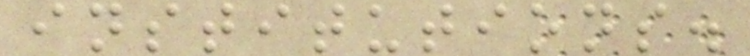institutions.
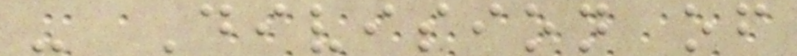- Division of
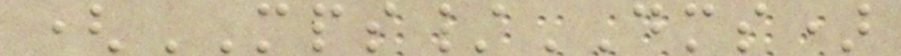(MPS/DMS)
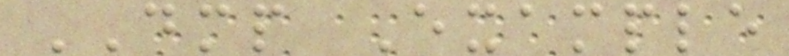DMP Example
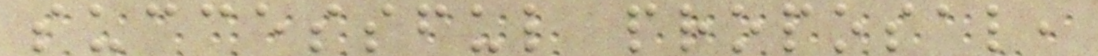successful proposal,
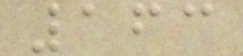163
